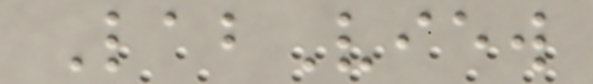LabView
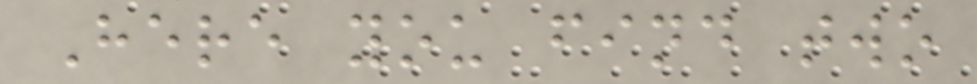Here you find two
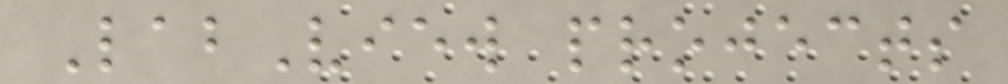LabView projects
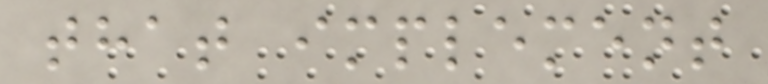that implement
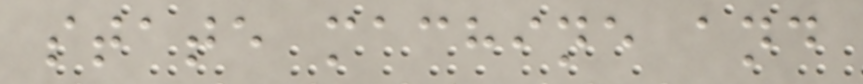state machine and
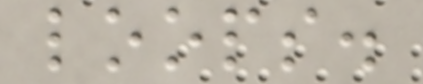loops.
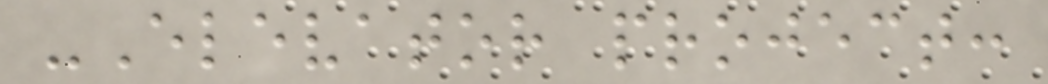-Elevator project:
